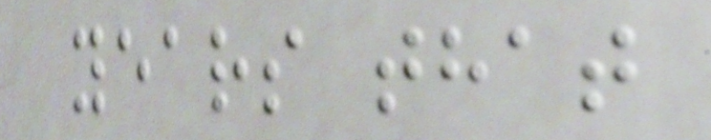years that
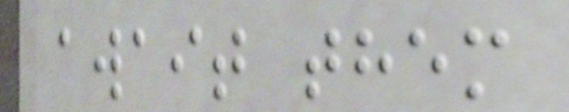await them
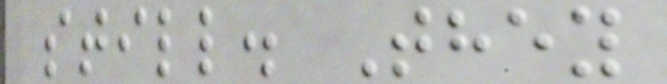still. They
